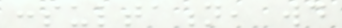consultation, would
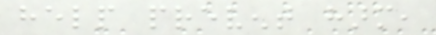help prevent harm,
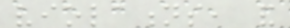violations, and
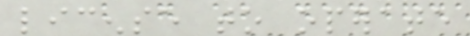license to operate
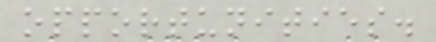opportunities.
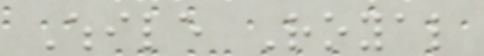While Royal
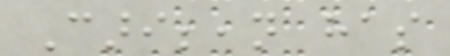Caribbean has
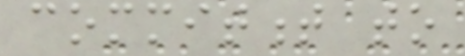commitment to
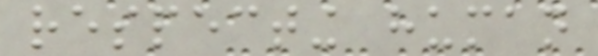respecting human
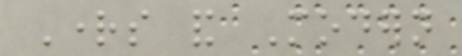Rights and Modern
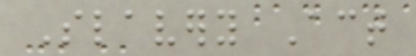Slavery Act
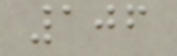106
